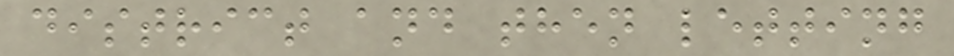district and then letting
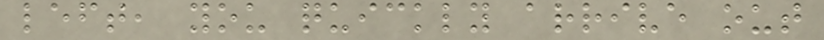left, you quickly arrive out
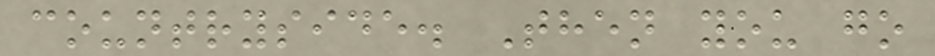countryside. Then you go
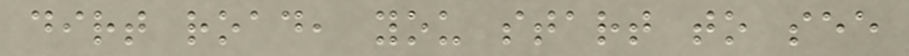dirt road, you start to see
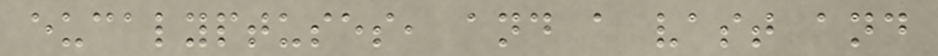eucalyptuses, and a vast and
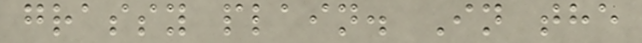grassy plain. In the
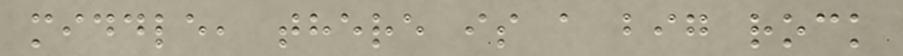middle, there is a big rock
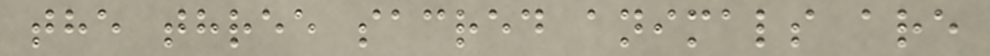the three sacred animals are
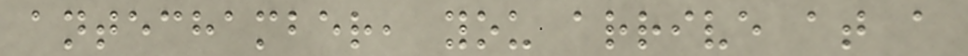antechamber, you arrive at a
